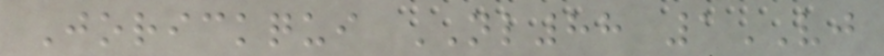Jorickqui NL88 1VJ
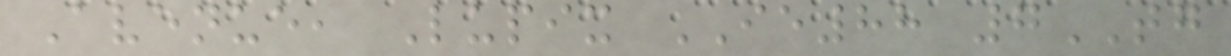Avenue, Lupix IE88 7TG
